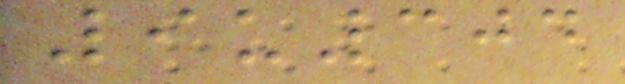9u304
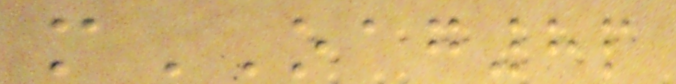mOAG8p
